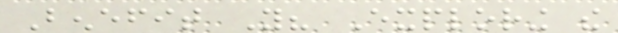Benefit You? Exploring the
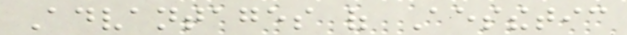Advantages of Aesthetic
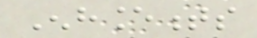Enhancements
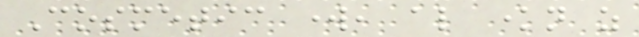Cosmetic work, also known as
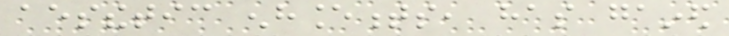aesthetic enhancements, has gained
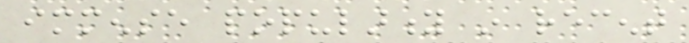immense popularity in recent
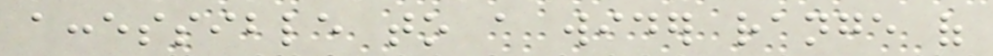accessible to a wider range of
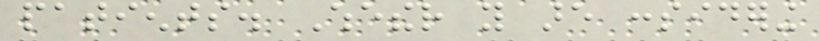patients. Whether you are considering
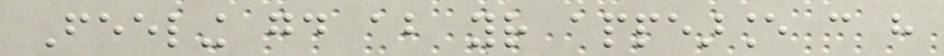Feeling good about your appearance can have
